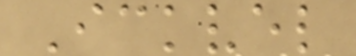Ickvel
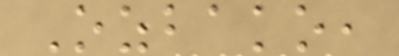Ozbako,
